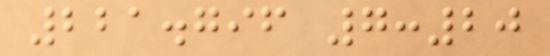221.796 7:20
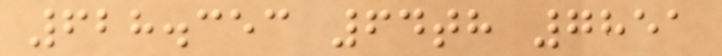628.353 64th 7851
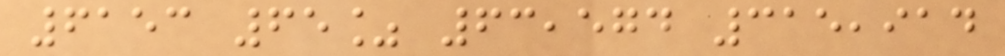6153 65% 63,574 315,914
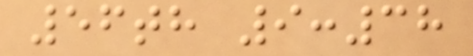56th 9:38
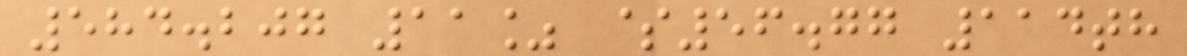584.207 11% $56.77 114th
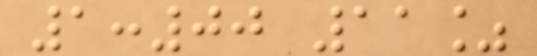1:00 11%
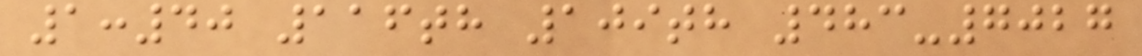1:40 116th 109th 483-7027
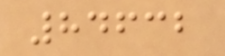84632
